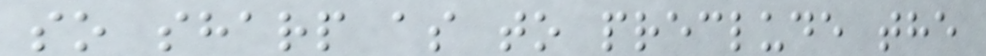so sharp as to preclude the
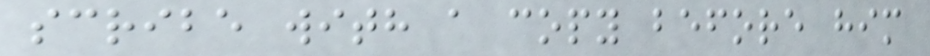scribe with a copy before him
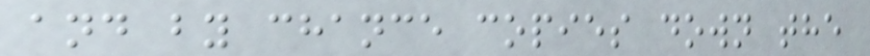and by chance copies down the
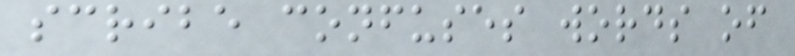scribe confuses words of
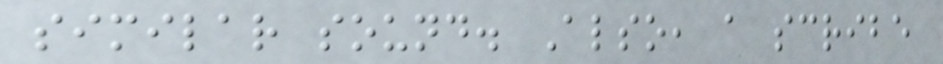similar sound. Also, a scribe
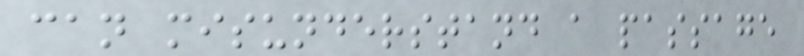can misunderstand a passage
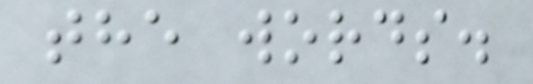the words.
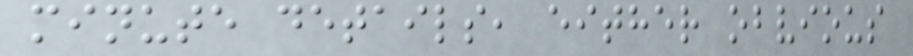minute details, either obvious
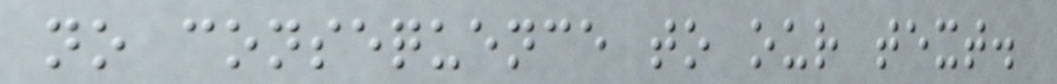no consequence to our text.
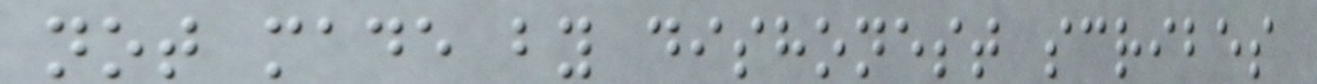not made by dishonest scribes
